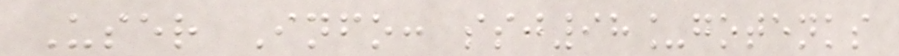User Info: ssj98_gotenks
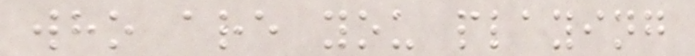who are you playing
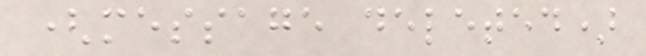(message deleted)
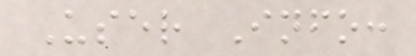User Info:
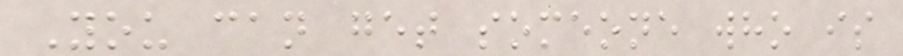You can get someone who is
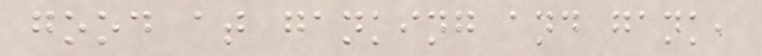good at ganking and gank,
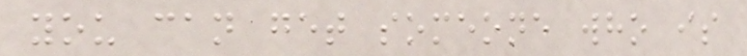you can get someone who is
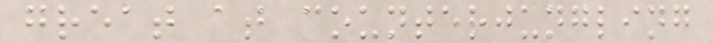great at counterjungling
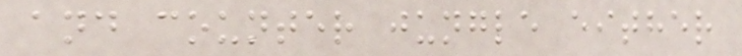and counter jungle either
